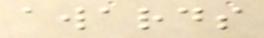awards
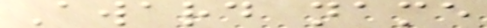Award name
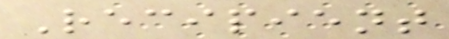Recipient
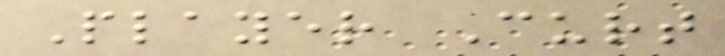Player Curt
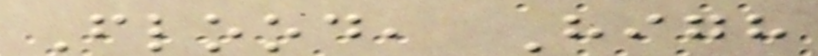Flood, High
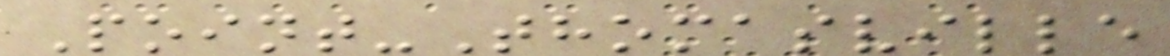Point-Thomasville
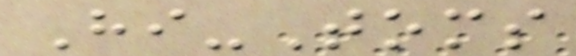Hi-Toms
